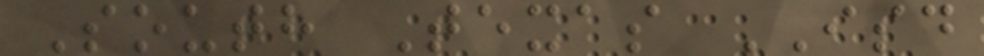South Texas ISD
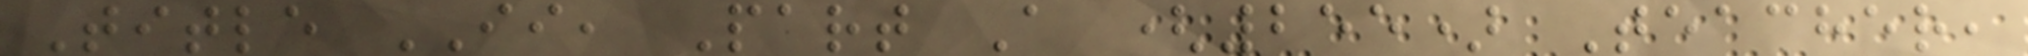Title II, Part A (255) Teacher,
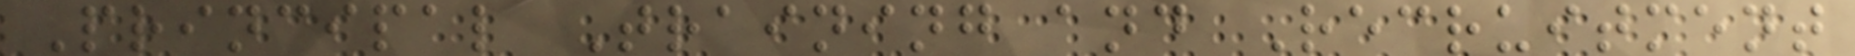Principal Training and Recruitment
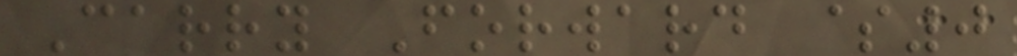Carry Forward $0
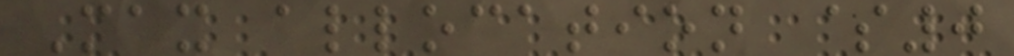Max allocation $0
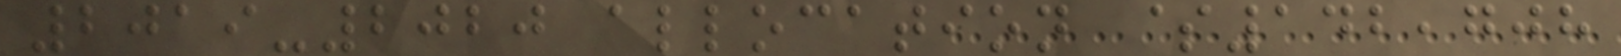2019-2020 allocation $142,708
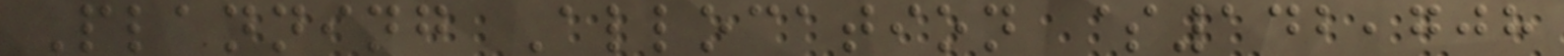Planning Allocation $142,708
